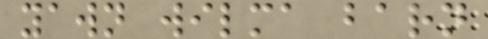yawn wilma barn
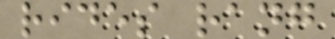rides rang
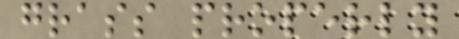grass properly
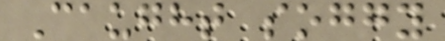Caught soggy
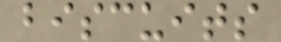biscuits
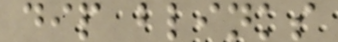dip blinks
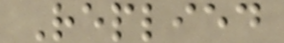Replied
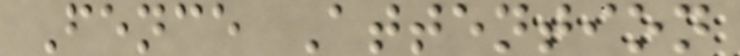Fence Attention
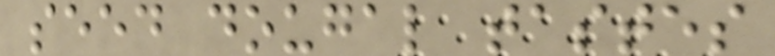seed dougal tastes
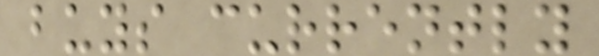buys currently
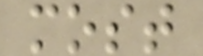most
